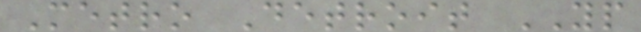Metro Detroit YP
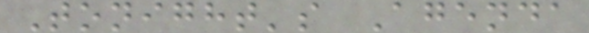Tonight's Agenda
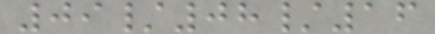09/08/16
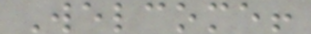Welcome!
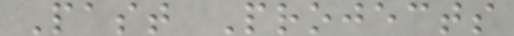Past Projects
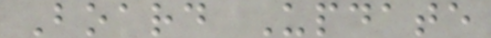Board Update
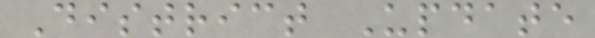District Update
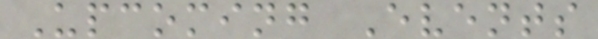Upcoming Events
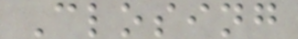Closing
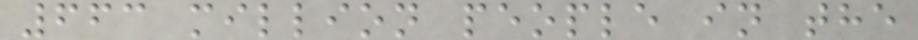663 million people in the
